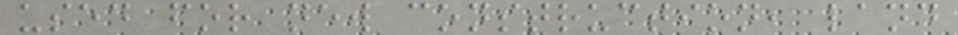used for new construction, land
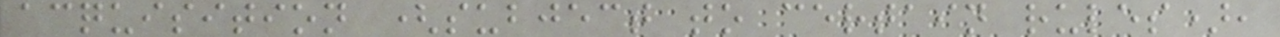acquisition (subject to certain rules),
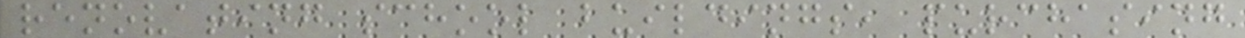renovating school buildings, purchasing
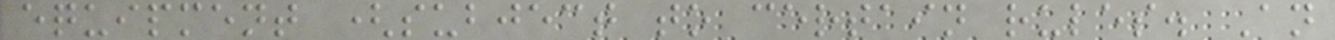equipment (subject to certain rules. An
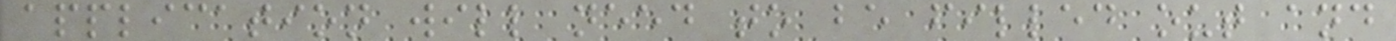application will need to be filled out and
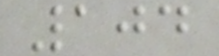104
